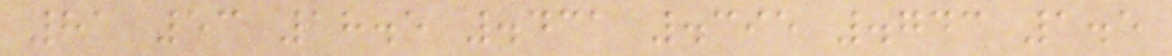81 53 18.5 .431 .395 .743 1.5
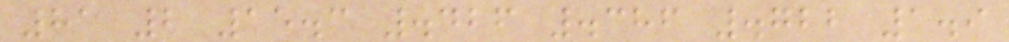81 2 15.3 .426 .386 .722 1.9
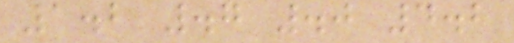1.2 .7 .0 4.2
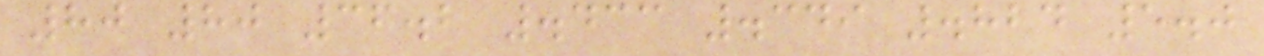80 80 36.2 .433 .349 .824 5.0
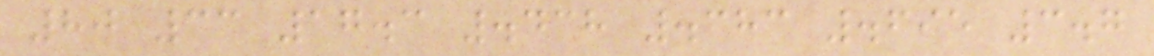80 33 17.3 .438 .383 .695 3.7
